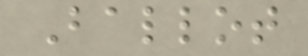Ballot
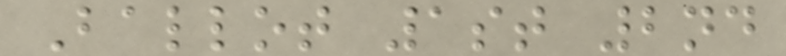Ballot 1st 2nd
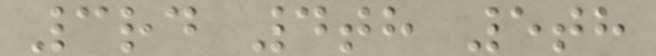3rd 4th 5th
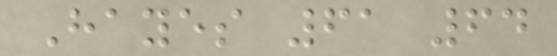Hayes 61 64
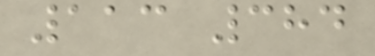113 384
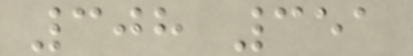308 351
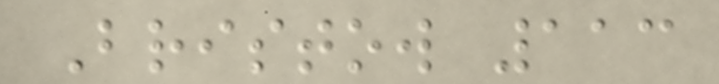Bristow 113
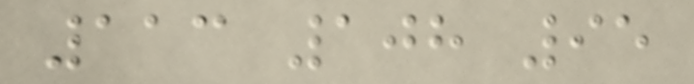113 108 95
